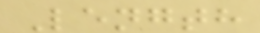Length
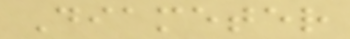Diameter
